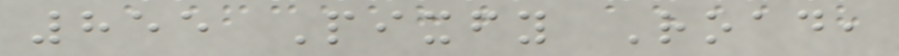855 Pixfy Road,
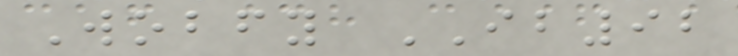Wobfy IB92
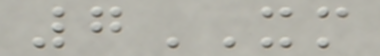7XM
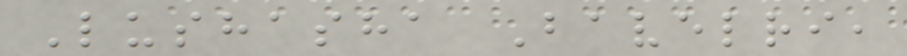Lushasha Bavelri,
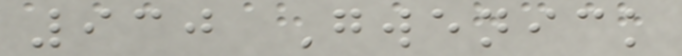930 Gwenick
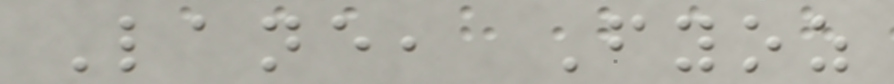Lane, Fyoz
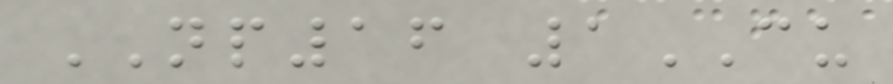NP16 1CU
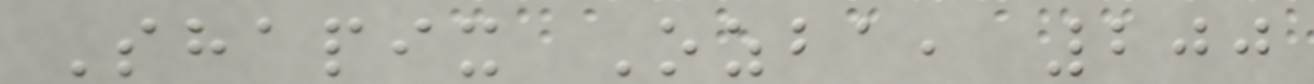Shapix Ozba, 200
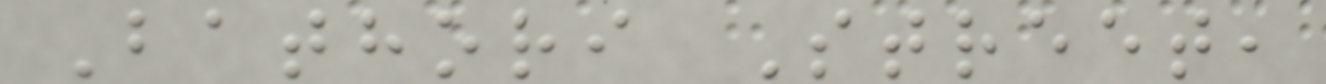Bathori Street,
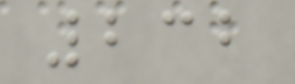232
